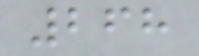268
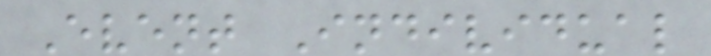Event Individual
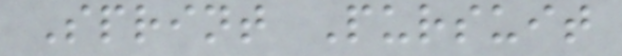Sprint Pursuit
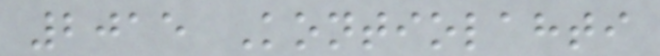2015 Kontiolahti
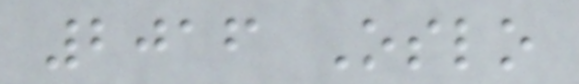2016 Oslo
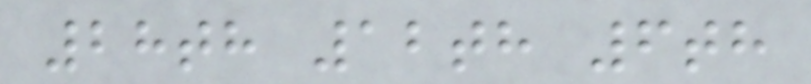28th 12th 6th
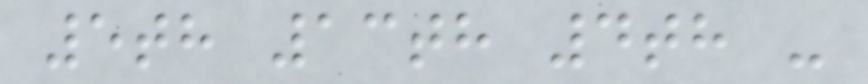5th 13th 4th -
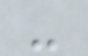-
